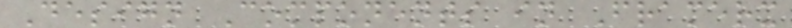Design Components in Framerx
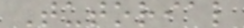Tutorial
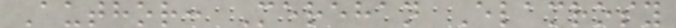Author: Merehan Elamrosy
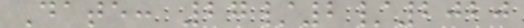Date: 27/2/2020
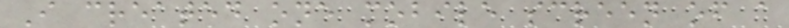I created one mobile screen of a
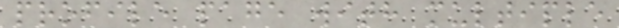profile page with multiple
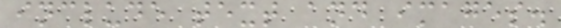include text and images.
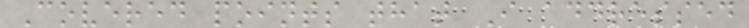Covered points that I addressed
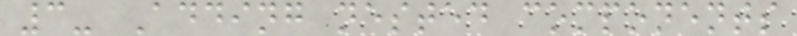3- Adding nested components
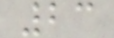23
